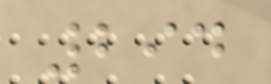294
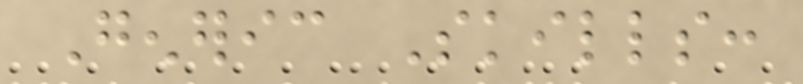Generic Skills:
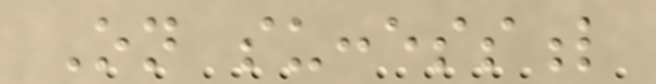On successful
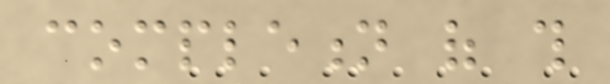completion of this
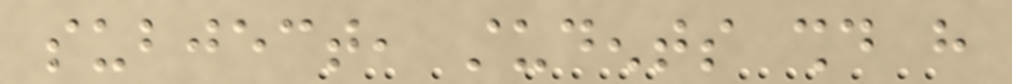subject, students should have
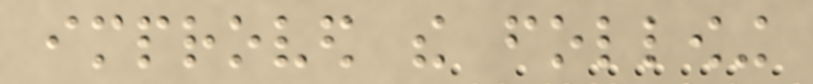improved the following
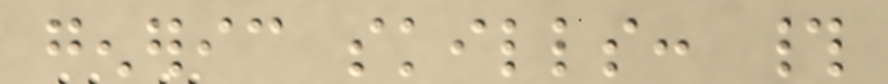generic skills: #
